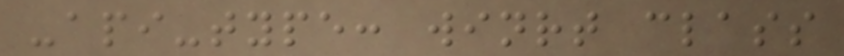-api-type: winrt class
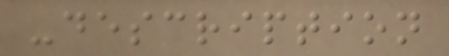-description
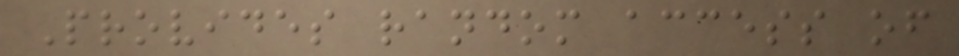Provides random access of
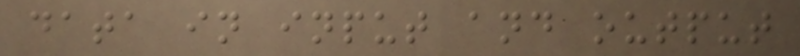data in input and output
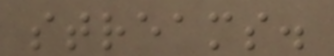streams.
